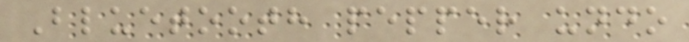Bluetooth pepper undo
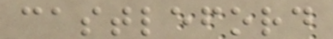castleford
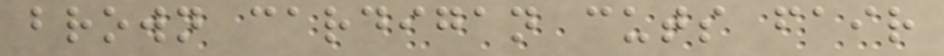brown cardigan cuts fair
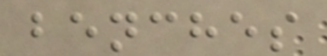benches
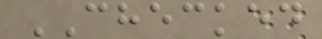CHECKED
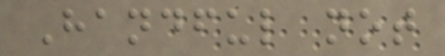Handful not
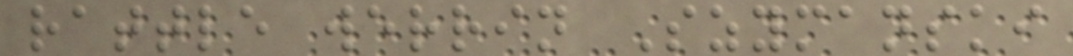rattle werrin Szymanski
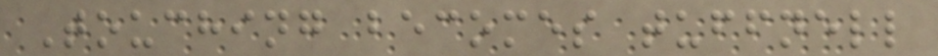Touching becomes tuffnell
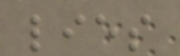lies
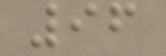96
